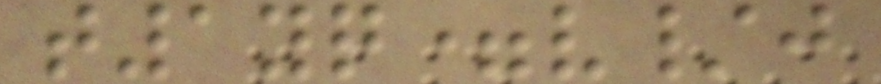t1yq=v/j
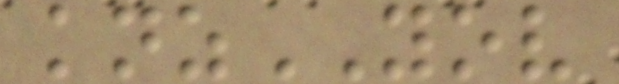knzYOV
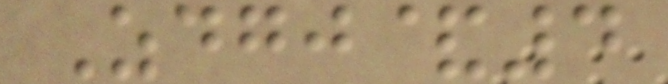Zdgj&4
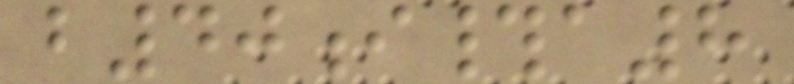b40i#a8
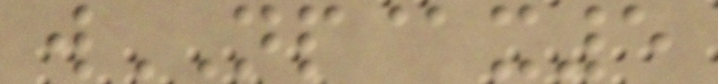wNP@x5
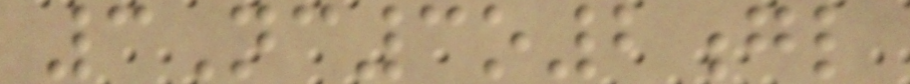3Nc3o2gl
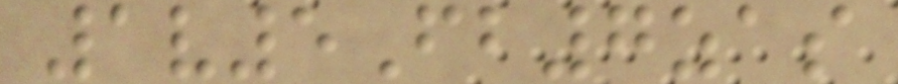1v5Fb7zas
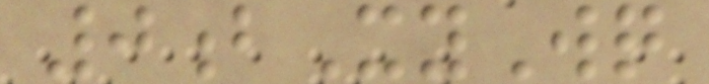0bXyWq
